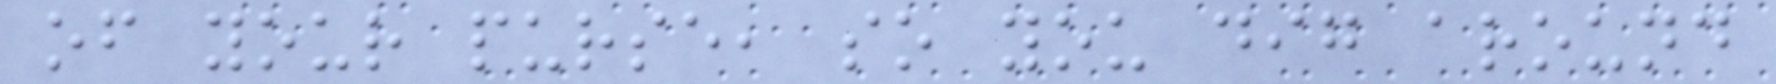of your purse, so you dig around
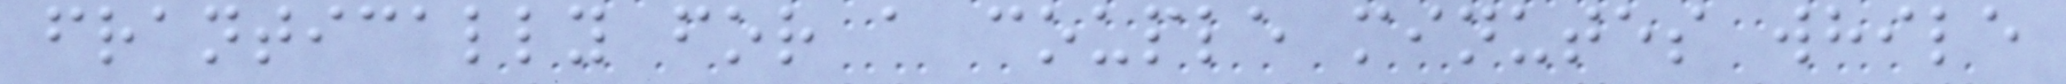frantically for a couple minutes while
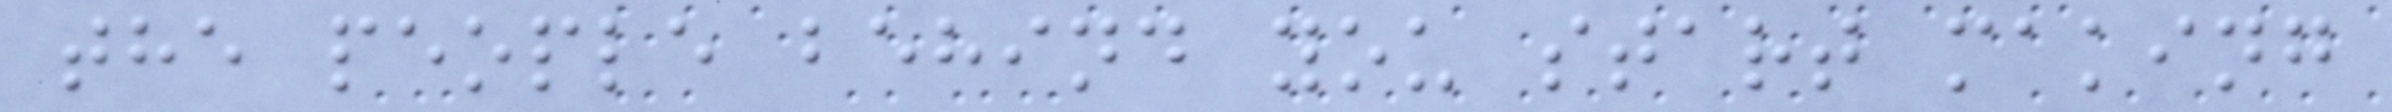the people behind you start making
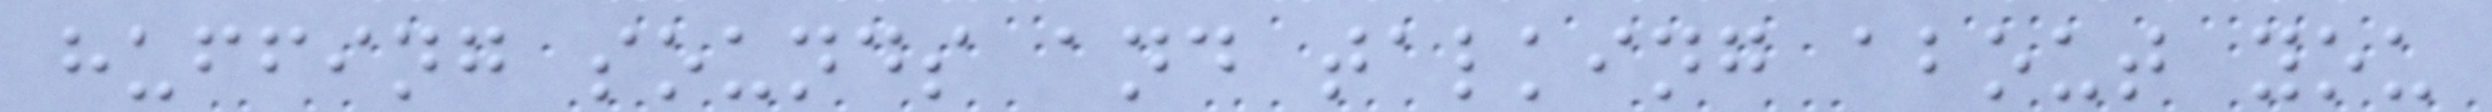huffing sounds and talking about you
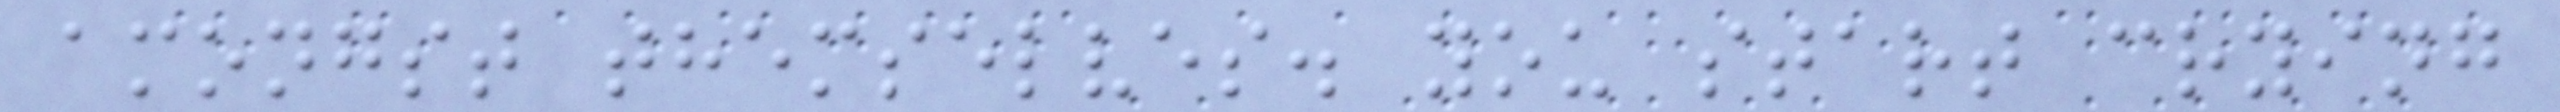amongst themselves. you start crying
